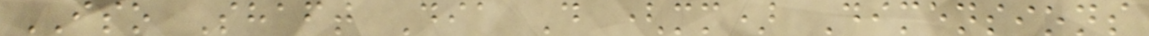ISO Shaft Dia D (mm) Dimensions
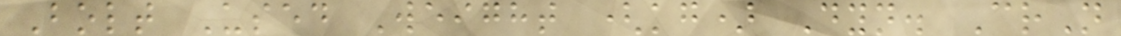Bolt Used Weight (kg) Dyn. CrN
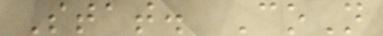Stat. CoN
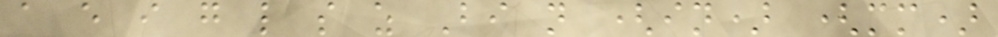a e i g l s z Bi n (in) (mm)
